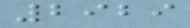2929
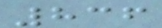836
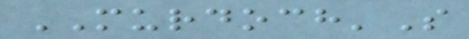MURDOCH'S
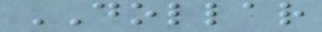DOLLAR
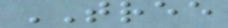TREE
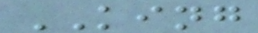KING
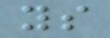ys
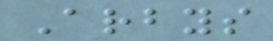Arbys
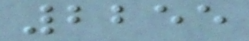2255
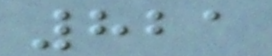821
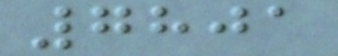7801
